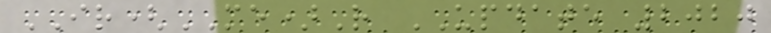IR(ME)R UPDATE 2020
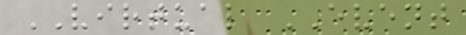VIRTUAL EVENT
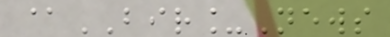@BIR_News
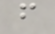f
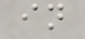in
